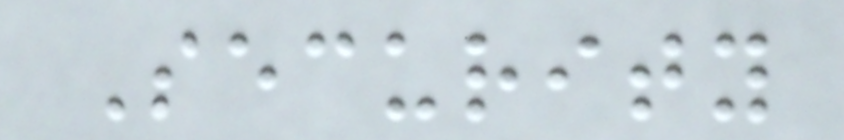Security
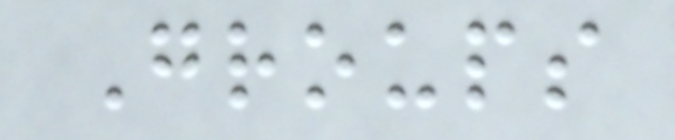Groups
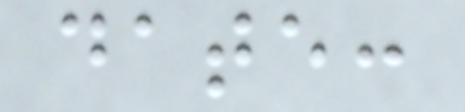date:
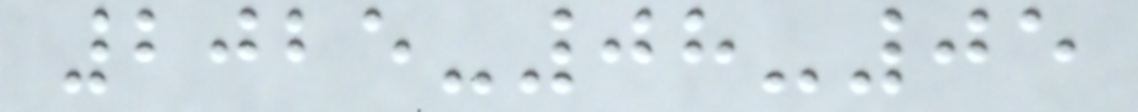2025-08-05
